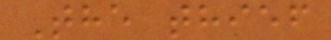The thief
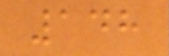148
